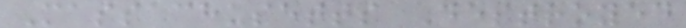Massachusetts Destroyed
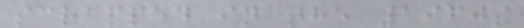scrapped in the 1960s
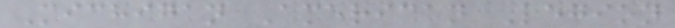Michigan American Legion
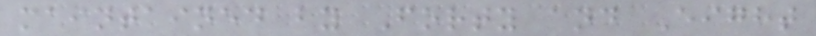maintained by Forty and Eight
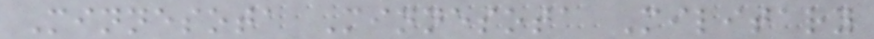Minnesota Minnesota Military
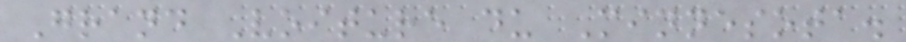Grand Voiture du Minnesota.
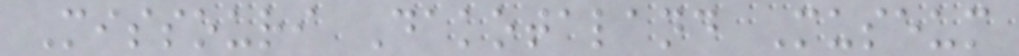Missouri Dakotaland Museum
